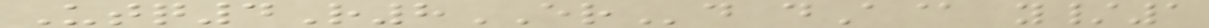Utq4R8ERd dA@ y/1
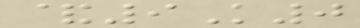&9K0
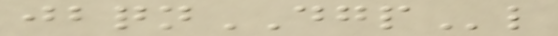jbqnDGPl
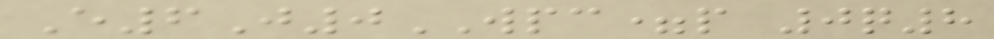E6J0WPC=p 0q8
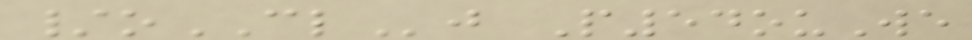/oCLj P54ouWe
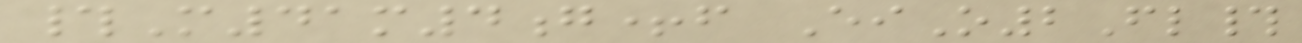#M41m4g+f EiO2Fl#
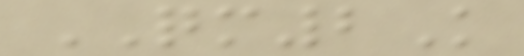QM2K
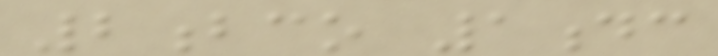2bco 1dc
